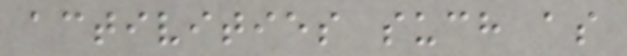activities such as
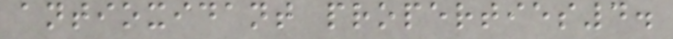antioxidant properties4.
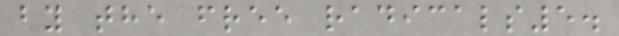by the free radicals5.
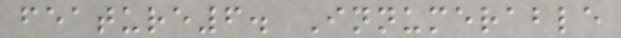feature6. Innumerable
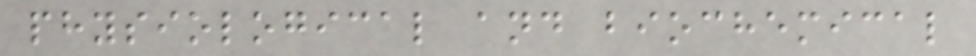physiological and biochemical
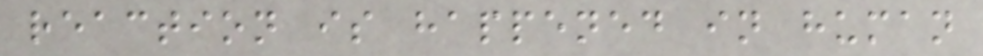reaction is happened in human
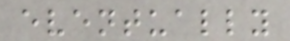eventually
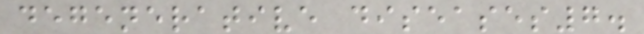degenerative diseases7.
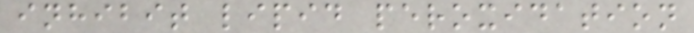inhibit lipid peroxidation
